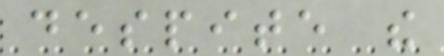despite the
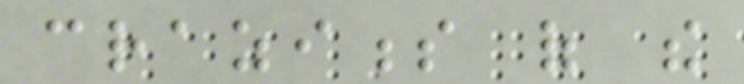craziness of the
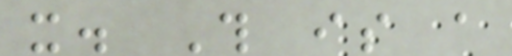it. This is a
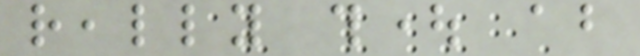really thought about
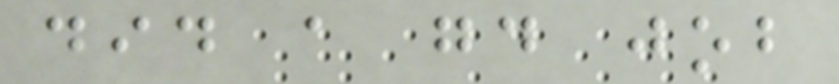did a good job
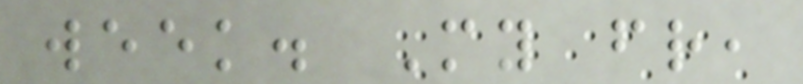week. My friend,
